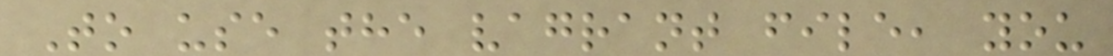To use the vagrant file, you
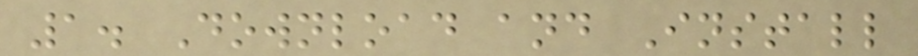1. Download and Install
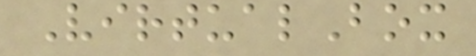VirtualBox
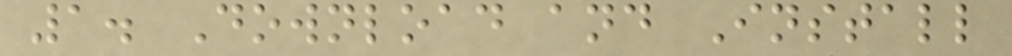1. Download and Install
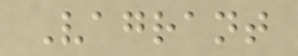Vagrant
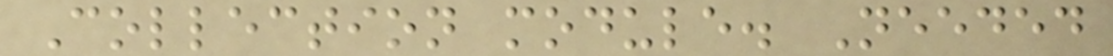Collection module. Needed
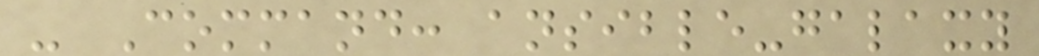- Command: ansible-galaxy
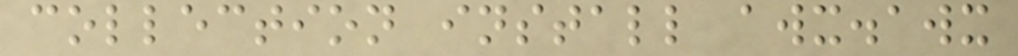collection install awx.awx
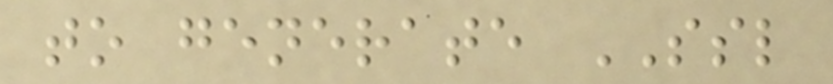to generate SSL
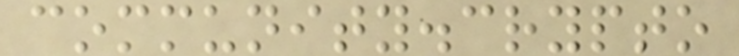community.crypto
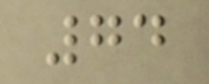74
